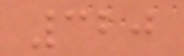320
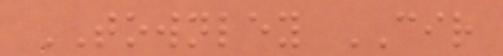TOWNLEY CIR
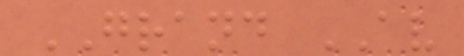GRAND AV
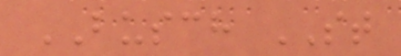BUSCH ST
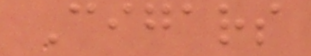Cigars
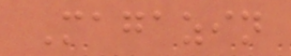Magazin
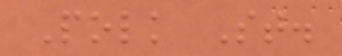Polk St.
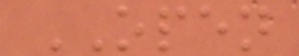OPEN
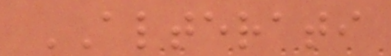ALTERATI
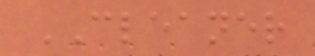CLEANER
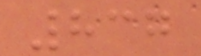837
